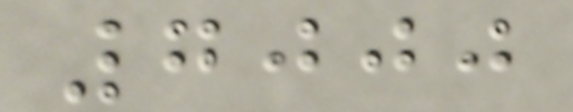7000
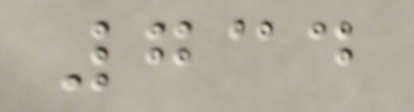734
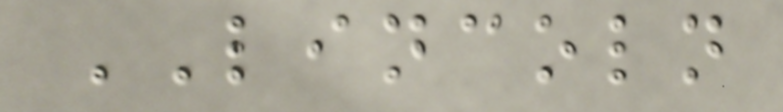LINCOLN
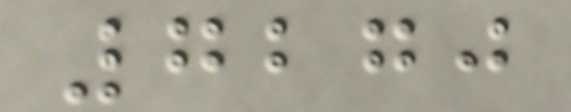7270
